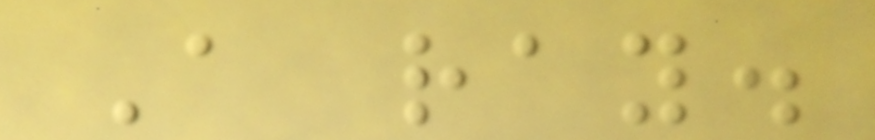A ray.
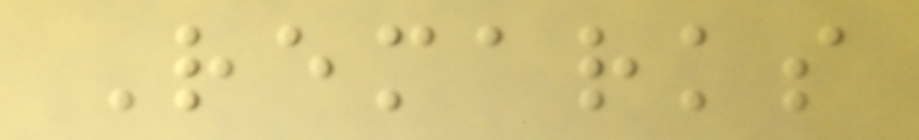Remarks
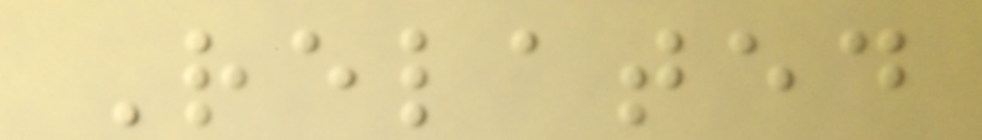Related
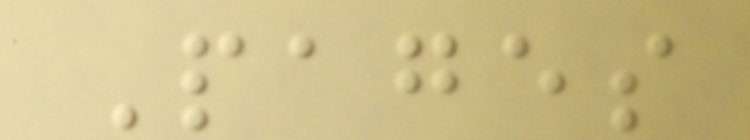Pages
